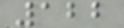122
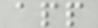app
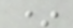*
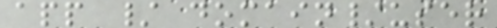app / domain/user
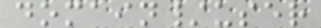domain/user
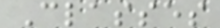Classes
